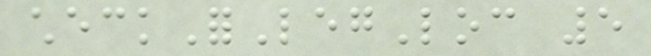checkForLegLoc 5
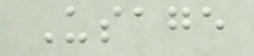Usage
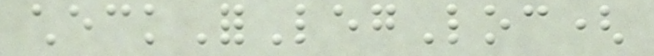checkForLegLoc(
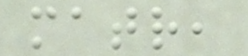matr,
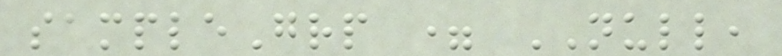sampleGrp = NULL,
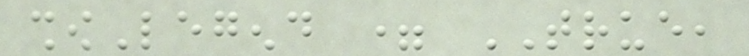showLegend = TRUE,
